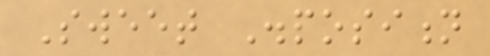Sweet Disposition
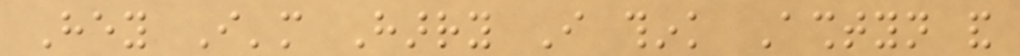Hey I'm Harry I think Ashtyn and
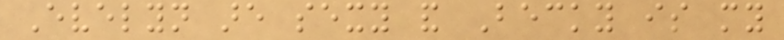Evelyn are sexy and Becky is my
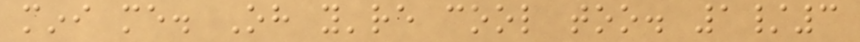mini me. Oh you're cool too. 1/3
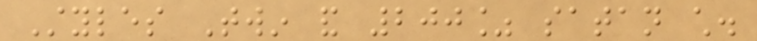Styles Twin and 200% satan child.
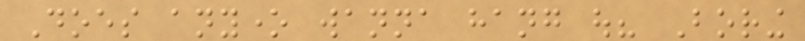Does anyone wanna hang out? Boring
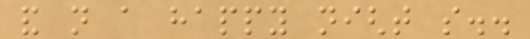and not a happy night so..
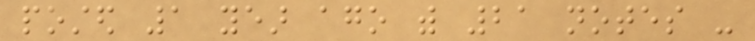posted 1 year ago with 21 notes -
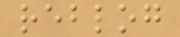reblog
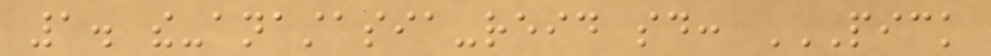1. the-anastasia-reid said: PICK
